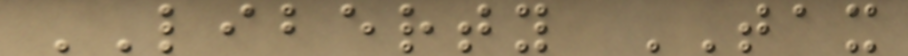LIBERTY TAX
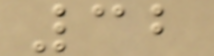32
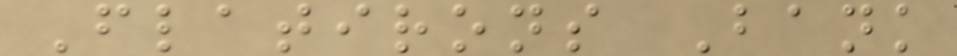Flatirons Bank
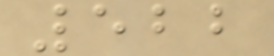522
